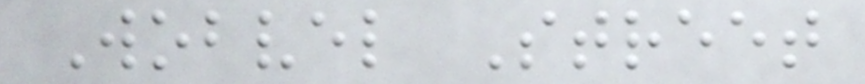Wobvel Street
